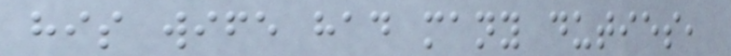his wife had many duties,
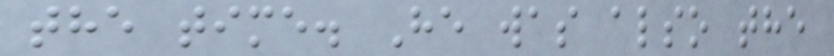the time. He was also the
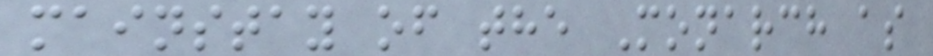mainstay of the Monarch as
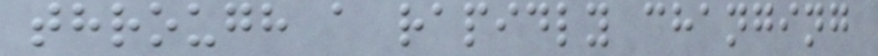through a rapidly changing
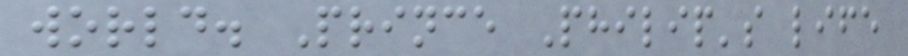world. Prince Philip's life
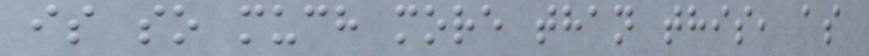is so much more than this, as
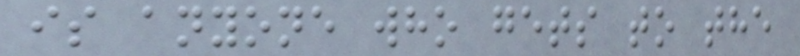is anyone who gets to the
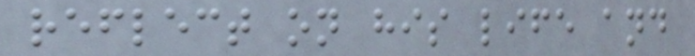reflect on his life and
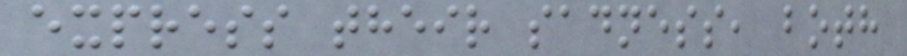express their sadness, both
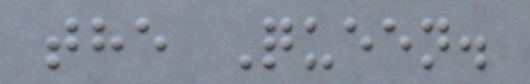the Queen.
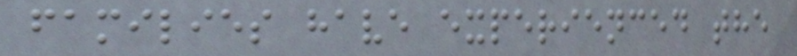families have experienced the
